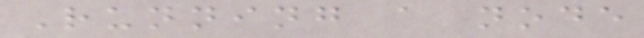Running a node
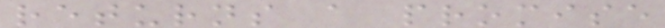returns a promise
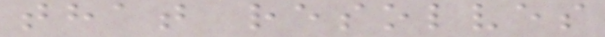that resolves
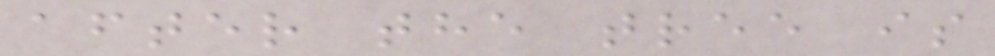after the tree is
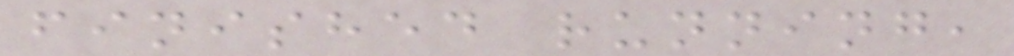finished running,
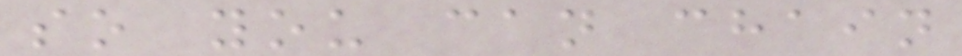so you can chain
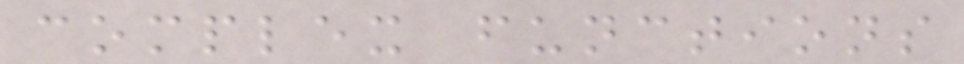complex functions
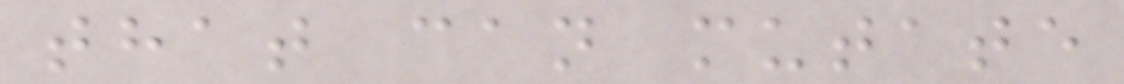that can mutate
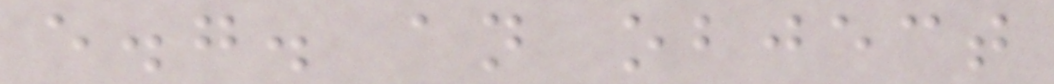e.g. an object
